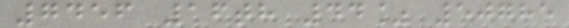7456 16th 44% 50785
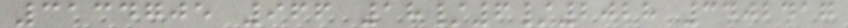3134705 966 18/6/2028 3402417
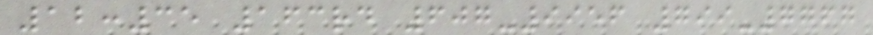12:35 163rd 607-9956 799-7767
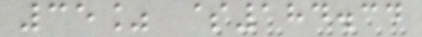35% $184.34
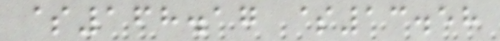$168.17 $13.58
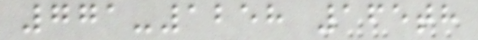771-1258 165th
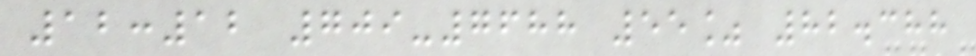12:12 709-7688 55% 82.388
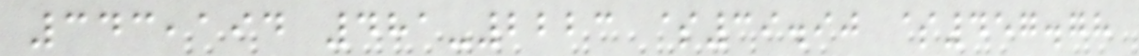343,194 481-2223 $39.90 $457.78
